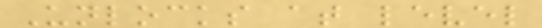Unlocks at level
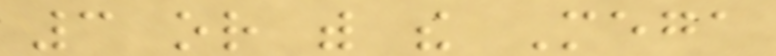3 or with the Mega
